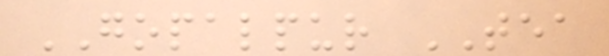GOPALPUR TEA
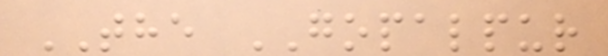THE GOPALPUR
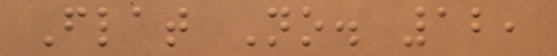Flat No. 12,
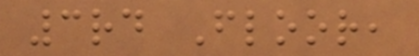3rd Floor,
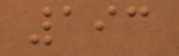193
